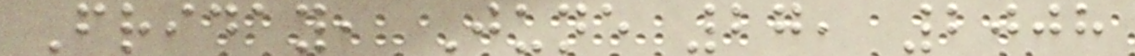Friday, June 27, 2008
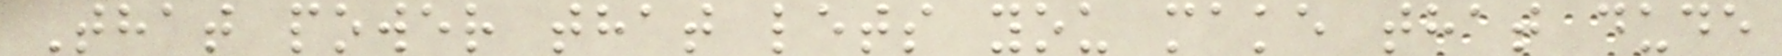That power that lets you make that dude
